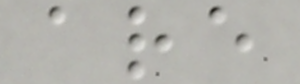are
